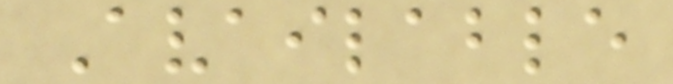Available
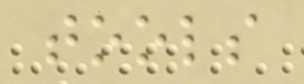tools
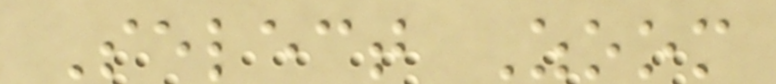Select Zoom
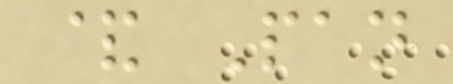& Pan
